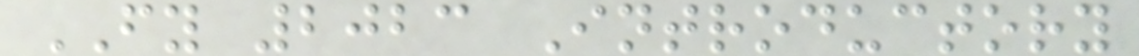FY 2023 Introductory
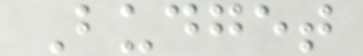Budget
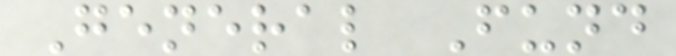General Fund
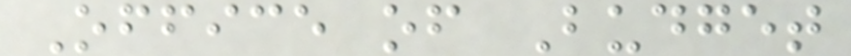Office of Budget
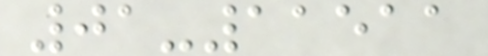01-11511
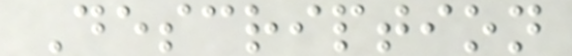Description
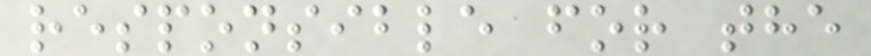responsible for the
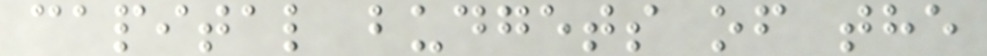capital budgets of the
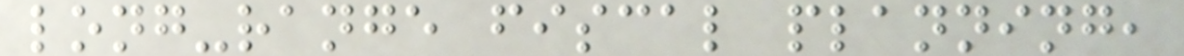long-range fiscal planning,
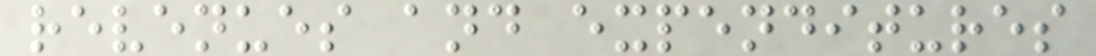revenues and expenditures
